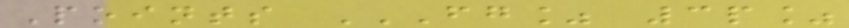Points FG% 3P%
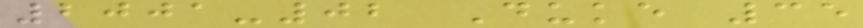2001-02 Duke 35
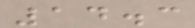14.3
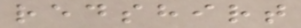redshirt
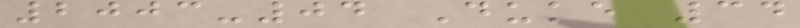2003-04 Duke 34
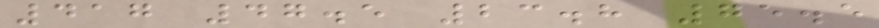417 47.5 23.8 75.5
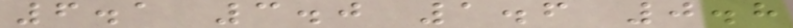6.1 3.0 1.6 0.8
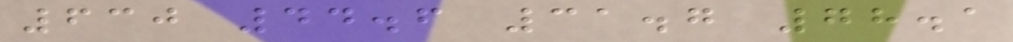630 44.6 31.7 78.1
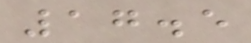17.5
